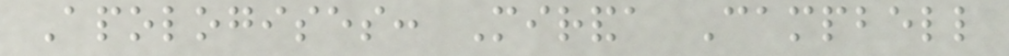Apologises: Miranda Campbell
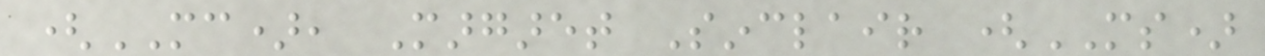(MC), Margaret Sinclair (MS)
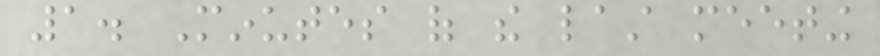1. Minutes of the last meeting
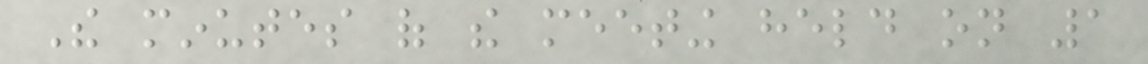The minutes of the meeting held on 1
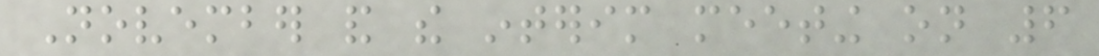November and the interim meeting on 6
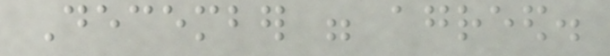December were agreed.
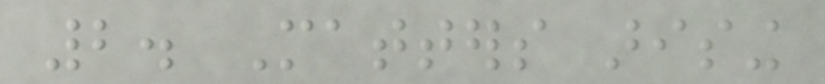2. Matters arising
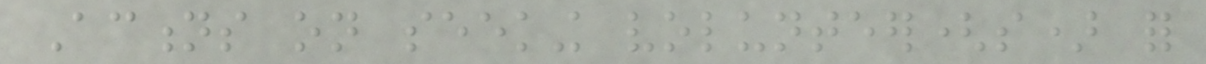Actions on seeking volunteer(s) for
